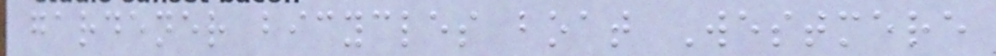gardener bicycles boat Westmere
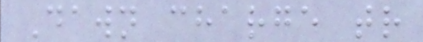Dawn charge tr
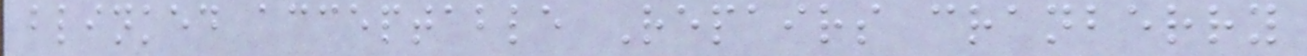blinked acceptable Repairs cranberry
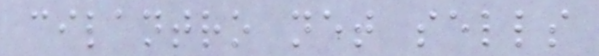cilantro net sells
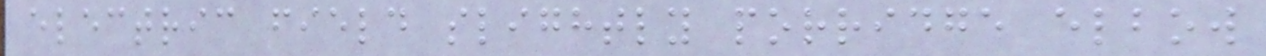electric field slightly porridge elbow
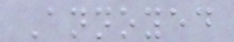Annoyed
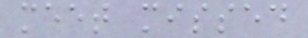meet missed
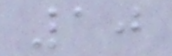10
